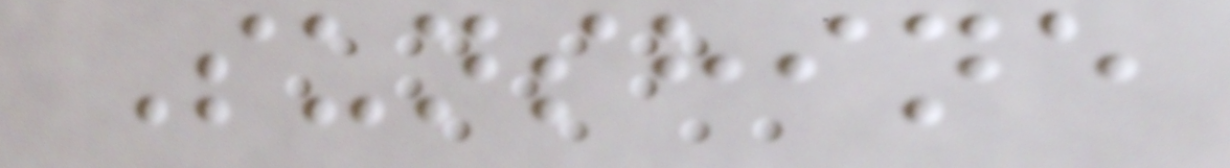Sunshine
